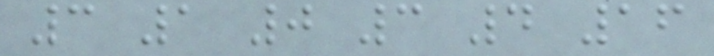3 1 0 3 4 16
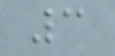3
